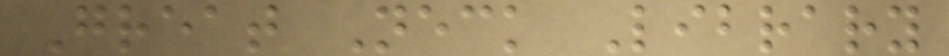Great Neck Library
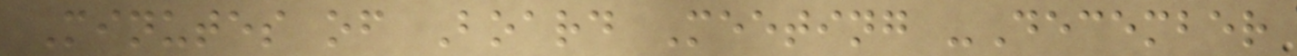Minutes of Board Meeting -December
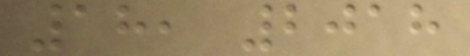18, 2018
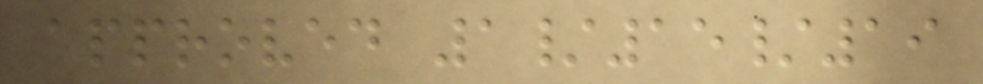approved 1/15/19
